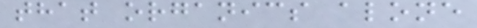that organics alone
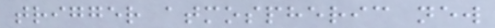trigger atmospheric new
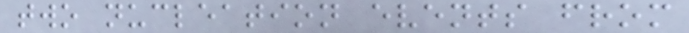two nucleation events from
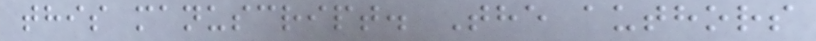this manuscript. The authors
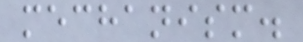mechanism.
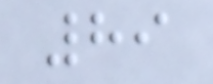89
